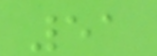51
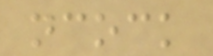ncock
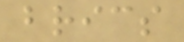brics
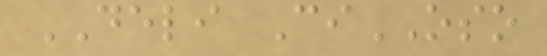DELI CiOSO
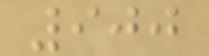900
